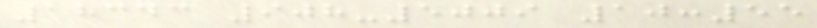18343 908-5009 10:55
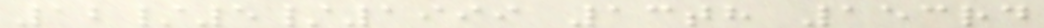12/5/1999 13th 153rd
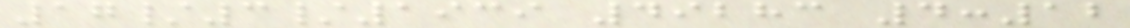17/3/1939 49283 4:12
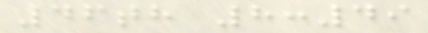46th 8:49
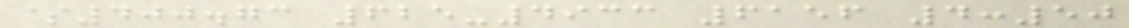$400.73 625-4933 6156 4:50
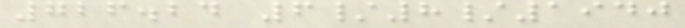726.24 6/8/1940
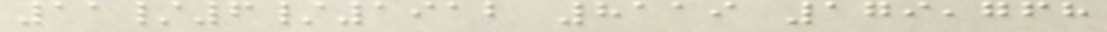11/6/1912 8119 179,768
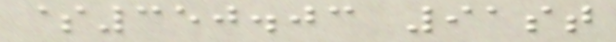$350.03 91st
